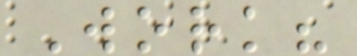Work?
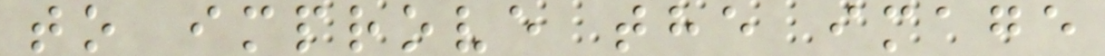to improve the image
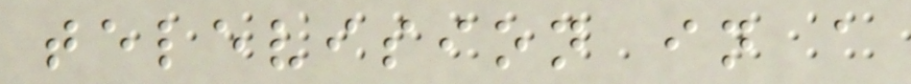television in a
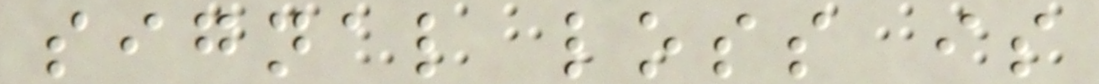signal loss is
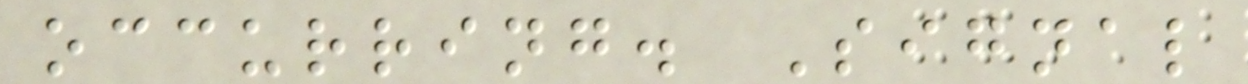occurring. Signal
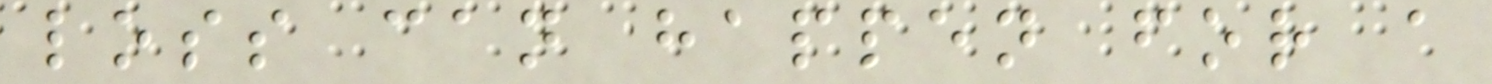loss can happen for a
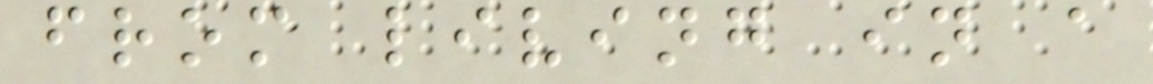from living in a
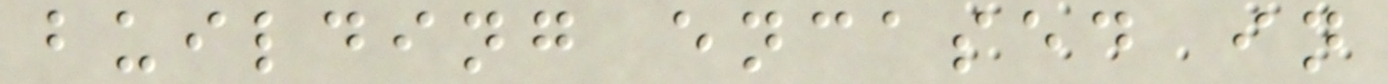building encased in
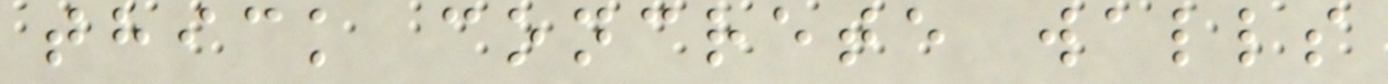thick concrete walls
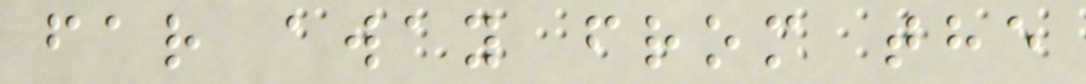far away from the
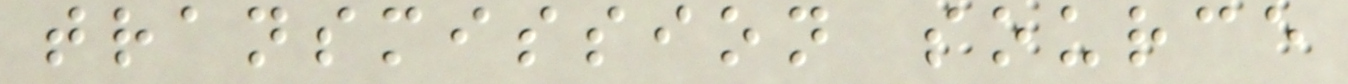transmission source
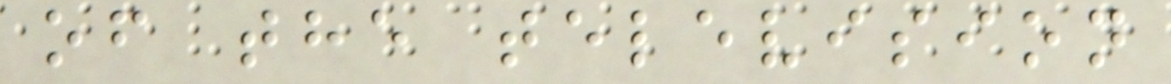of the television
